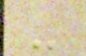-
